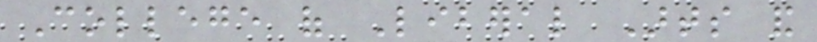College of Liberal Arts and
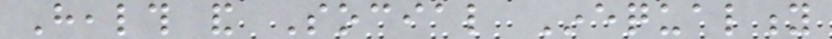Health and Social Inequality
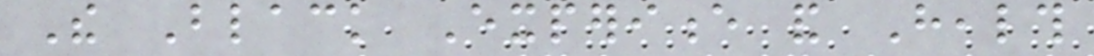The Black Experience and Health
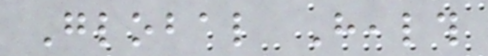Global Health
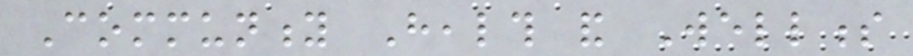Community Health and Wellness
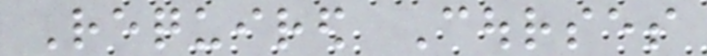Required Courses
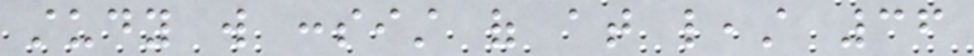study will consist of at least 36
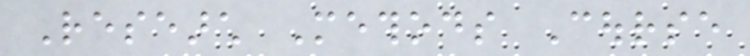Research Methods Course
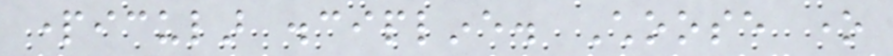particular discipline. Choose one
